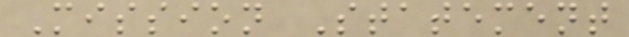Mission Statement
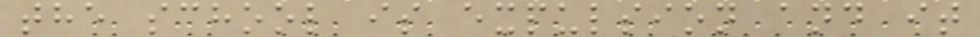the school is expulsion and it
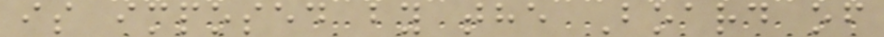is imposed by the Board of
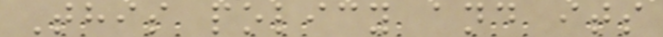This policy and its
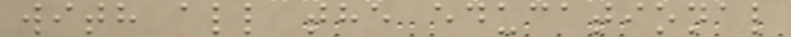with all the educational
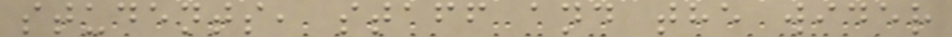students, staff and the wider
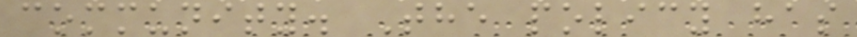community. The policy has
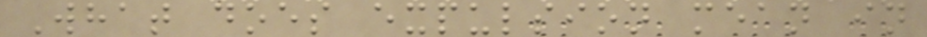What does expulsion mean in
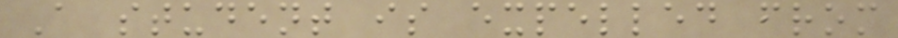A student is expelled from
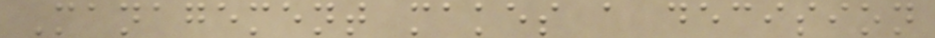Management makes a decision
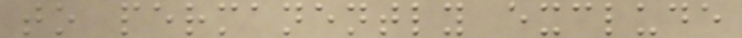to permanently exclude
